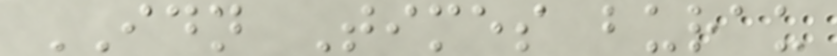IDN Times burau
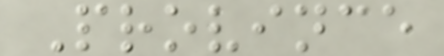Province
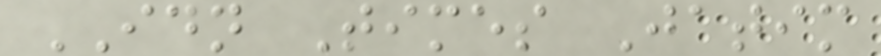IDN Times Jatim
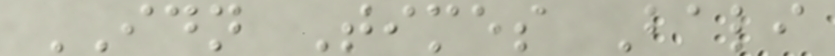IDN Times Bali
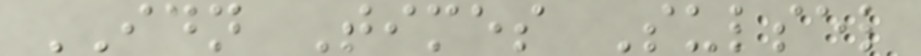IDN Times Sulsel
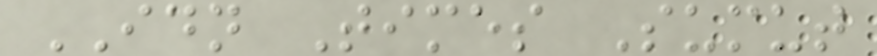IDN Times Sumut
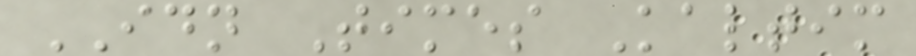IDN Times Kaltim
